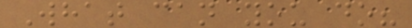What can you do?
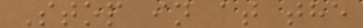Stop in at the
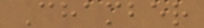Chamber
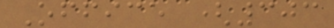Office (303
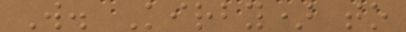W. Kirby) to
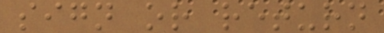sign or return
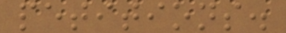petitions.
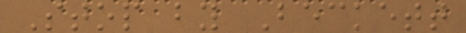Stop by Beckett
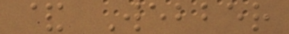& Webber
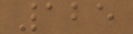125
